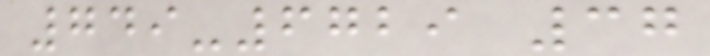749-6729 37
